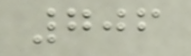706
